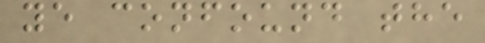ye confound the
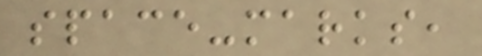space-marks,
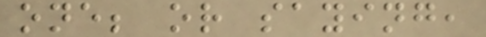one; or saying,
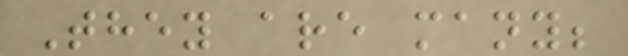They are many;
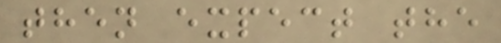then expect the
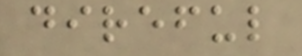direful
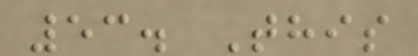53. This
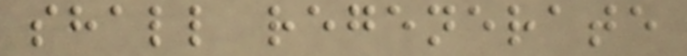shall regenerate
